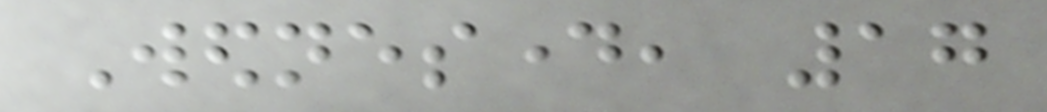Wednesday, 17
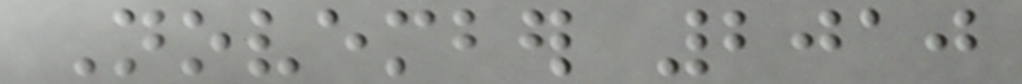November 2010
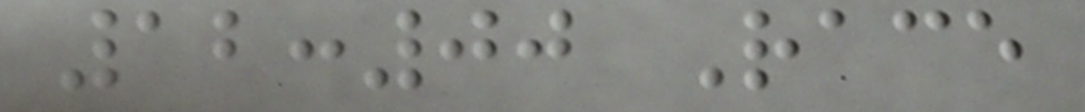12:00 Race
